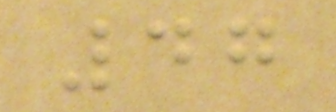47
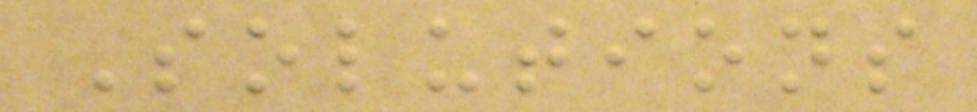Solutions
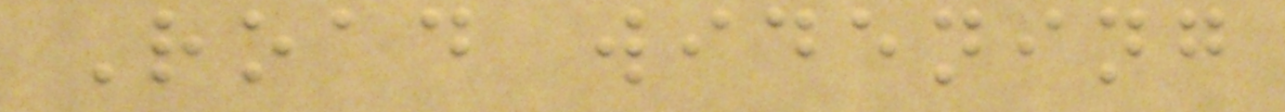Road widening
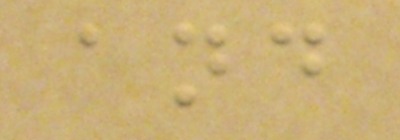and
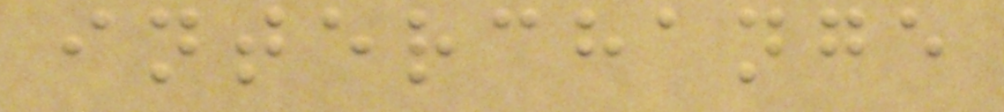interchange
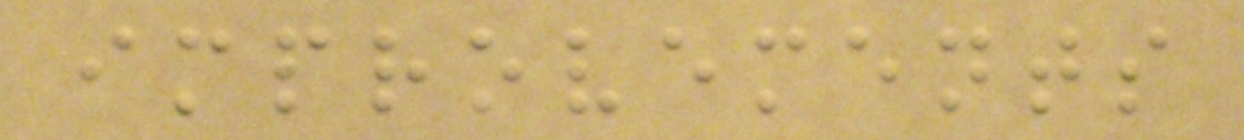improvements
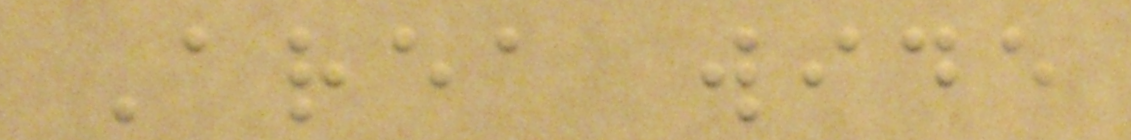Area wide
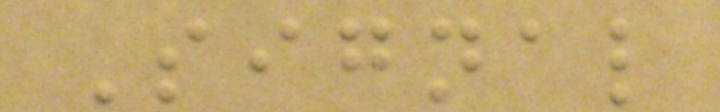Signal
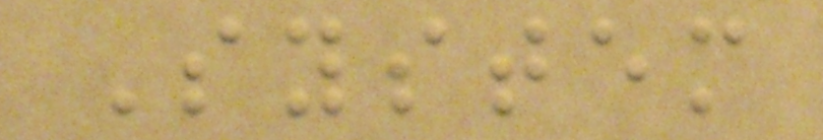System
